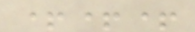+++
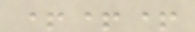+++
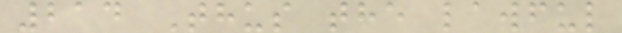214 Thus the lawful
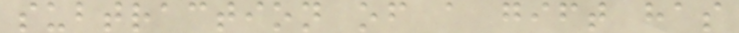subtraction of a gift has
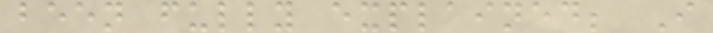been fully explained; I
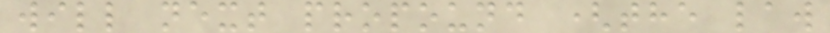will next propound (the law
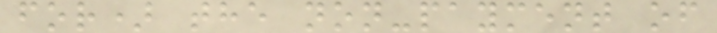for) the non-payment of
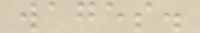wages.
